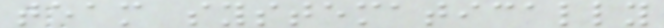team systematically
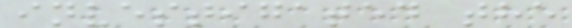investigated the
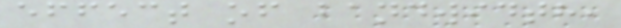effect of bandwidth,
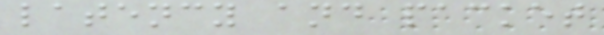latency and packet
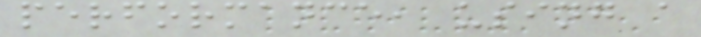performance, using a
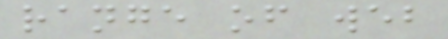range of web
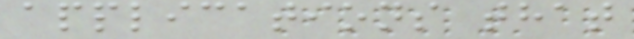applications that
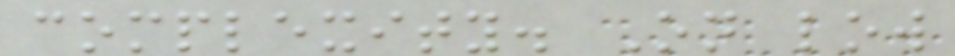complexity. On low
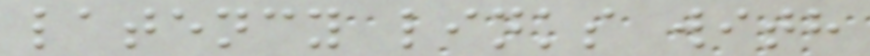latency links with
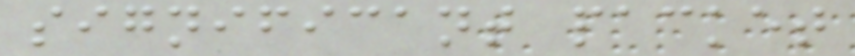significant packet
